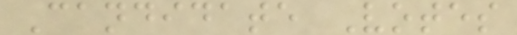Candidate Votes
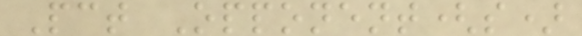Pct Opponent(s)
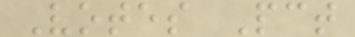Votes Pct
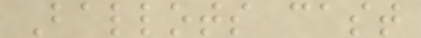Ballots cast
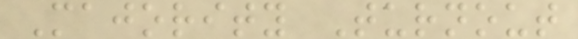Majority Turnout
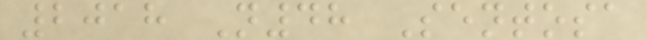2018 N48 Sentosa
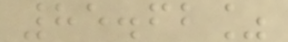85.62%
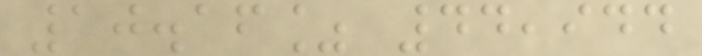10.16% 44,944
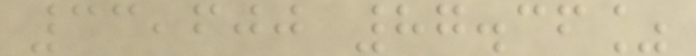33,600 87.36%
